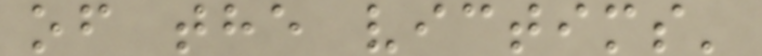of the victims'
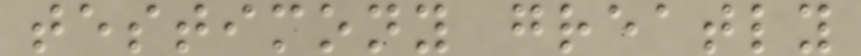testimony greatly
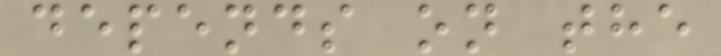depends on the
